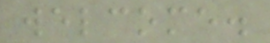welcome.
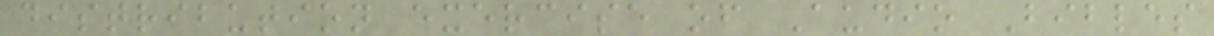distribution exercise of Audio Bibles
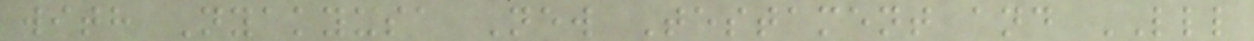with Nyakyusa New Testament and LLL
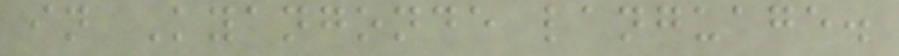in Kyangonde language.
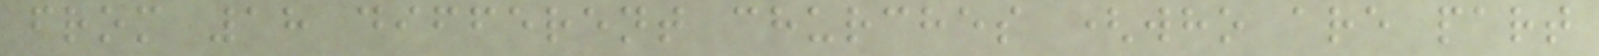from 18 different churches (who are part
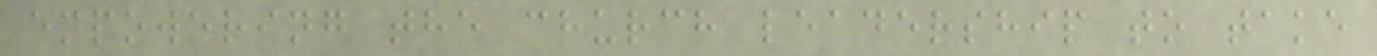empowering the church leadership to take
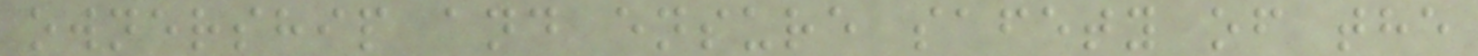ownership and ensure safety of the
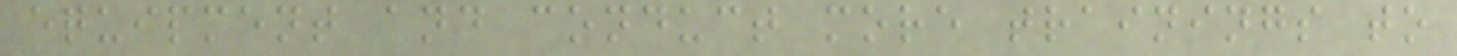equipment and conduct more trainings to
